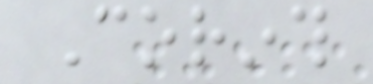Corinth
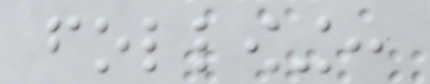following:
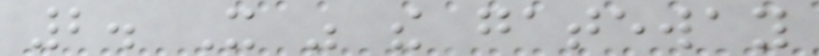2. It was the gateway
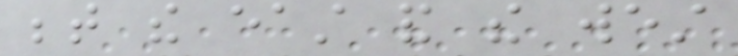between the east and the west
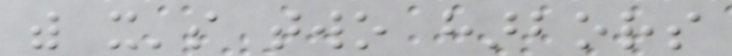with it's two harbors
